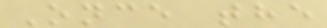Once the
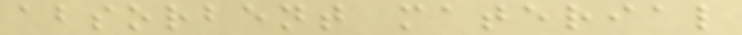absorbent material
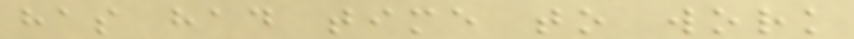has had time to work
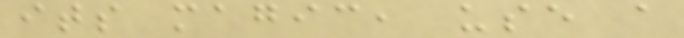its magic, use a
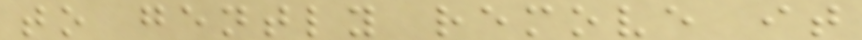to gently remove it
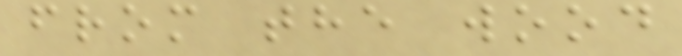from the wood
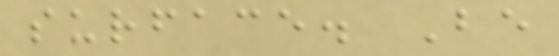surface. Be
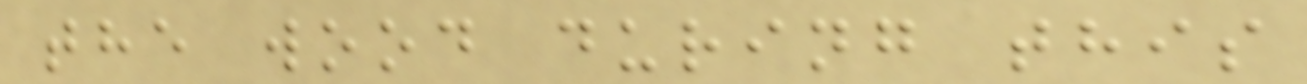the wood during this
